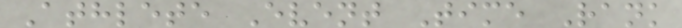Athlete Event Time Rank
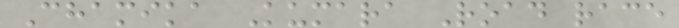Chamika Kumara Road race
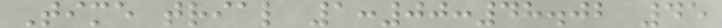Time trial 1:00:48.02 45
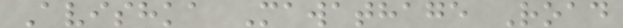Avishka Mawathage Road
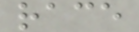race
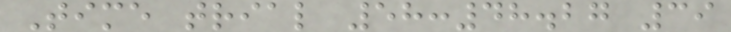Time trial 58:48.27 39
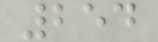254
